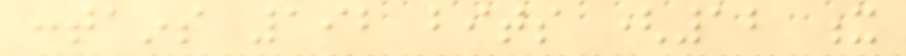contains 192 bits (12 x
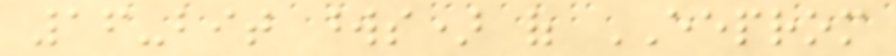16-bit words) of EEPROM
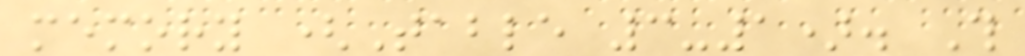memory (Table 3-1). This
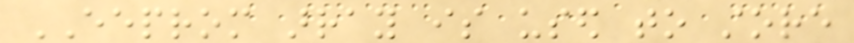EEPROM array is used to store
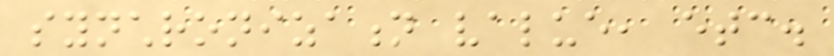synchronization value, etc.
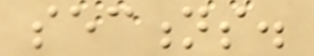sections.
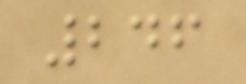246
